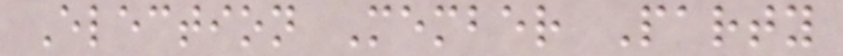Election Member Party
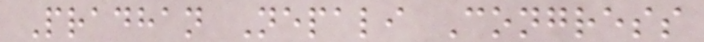Pradhan Nepali Congress
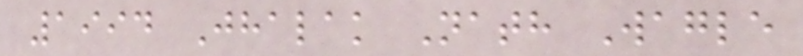1994 Jhalak Nath Wagle
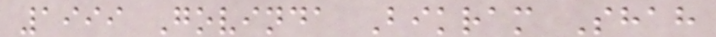1999 Govinda Bikram Shah
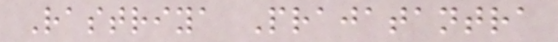Rastriya Prajatantra
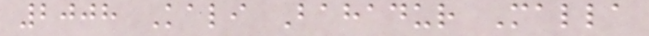2008 Kali Bahadur Malla
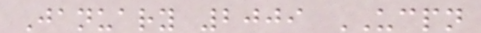January 2009 UCPN
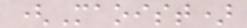(Maoist)
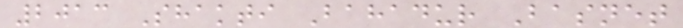2013 Shakti Bahadur Basnet
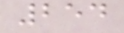254
